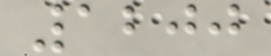1200
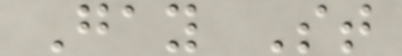Gay St
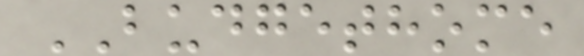BUDGETHOME
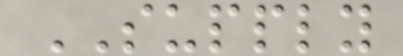SUPPLY
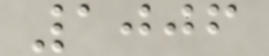1006
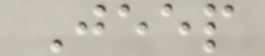Jeep
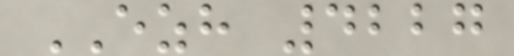EZH 4227
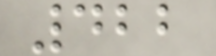422
